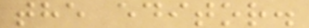the editor.
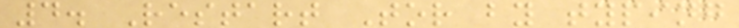4. Restart Tor by typing
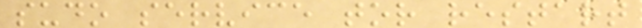sudo service tor restart
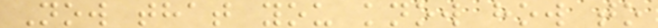Now that you know how to
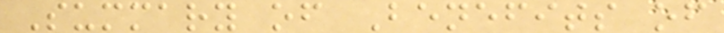Summary of Benefits of
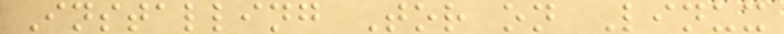Installing Tor on Linux
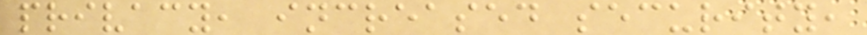privacy, increased security,
